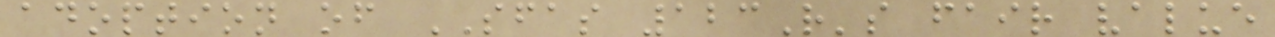adoption of SFAS 123R's fair value
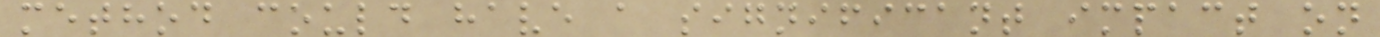method could have a significant impact on
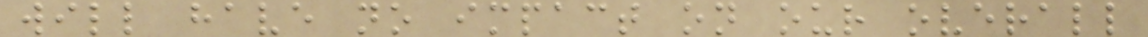will have no impact on our overall
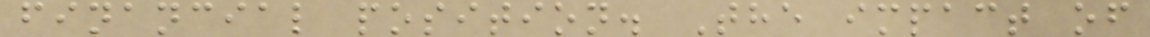financial position. The impact of
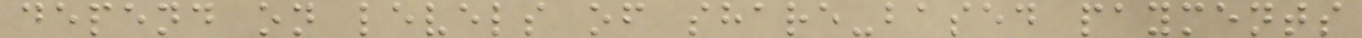depend on levels of share-based payments
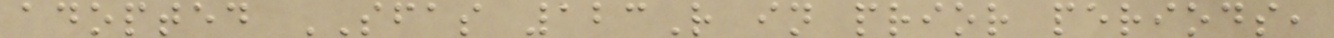adopted SFAS 123R in prior periods,
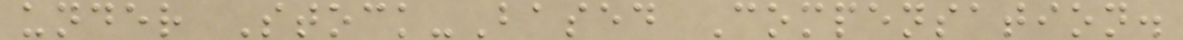under Stock-Based Compensation.
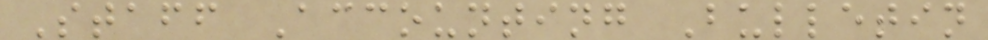Staff Accounting Bulletin
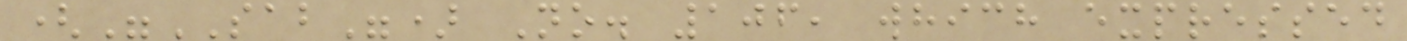("SAB") No. 106, which expressed
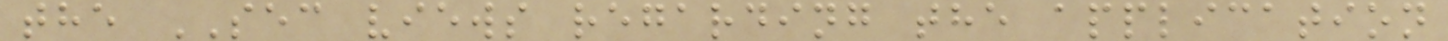the SEC views regarding the application
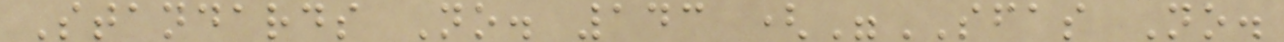Standards No. 143 ("SFAS No.
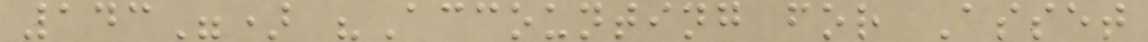143") "Accounting for Asset
